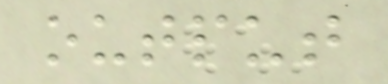output
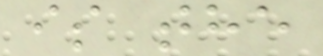is the
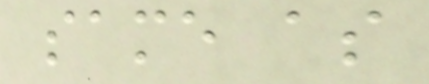same as
